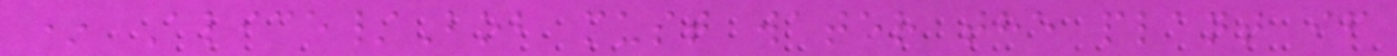* Alice/Bob must water the plant if
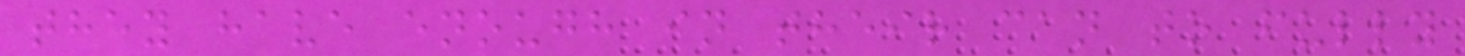they have enough in their can to fully
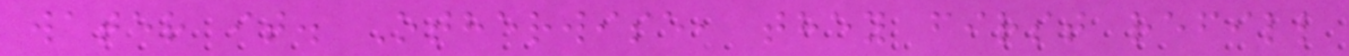water it. Otherwise, they first refill
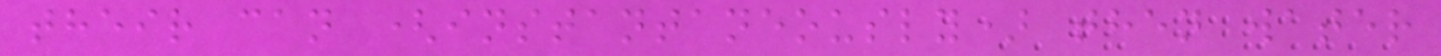their can (instantaneously) then water
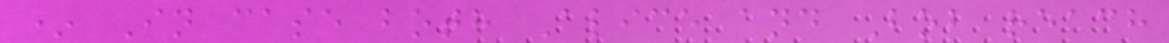* In case both Alice and Bob reach
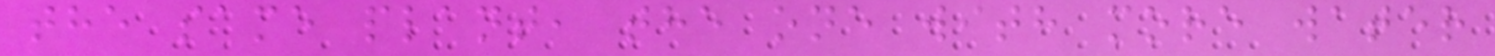the same plant, the one with more water
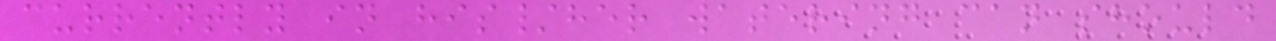currently in his/her watering can should
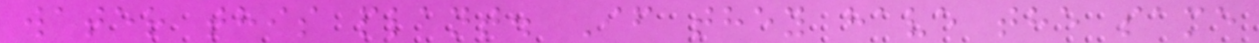water this plant. If they have the same
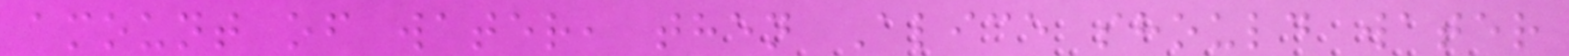amount of water, then Alice should water
